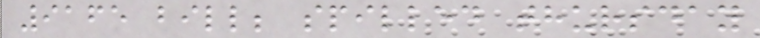9165 bill; spilled thursday
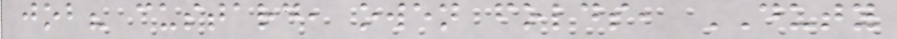job? custard, owen folds, DUTY
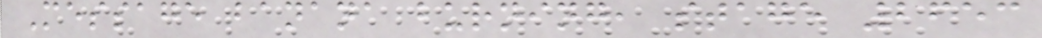Message banana burning, stage 2653
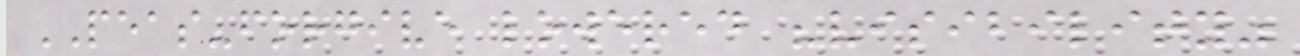PEAS-forgive lowered "visibility"
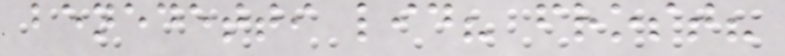benedetti lid? frost?
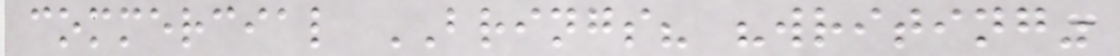commercial BRINGS? "writing"
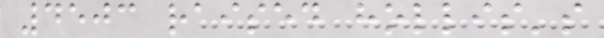4503 raised hollis's
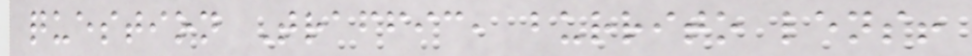question Traffic, burrito lens!
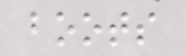boots
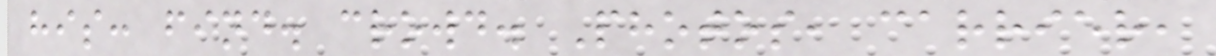his: find. crowd. Photos, carrier,
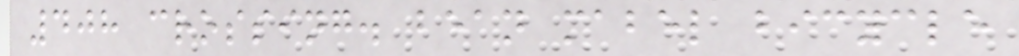408 crossing. bean mabel bicycle
